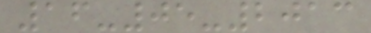16-05-2013
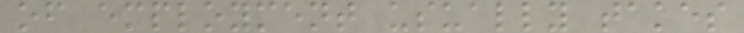of employment usually takes
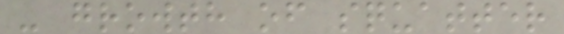- growth of squatter
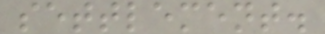settlement.
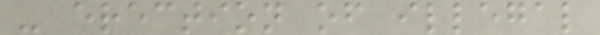- erection of illegal
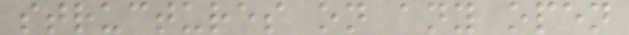structures on any open
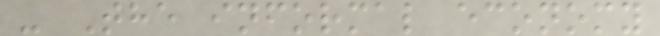- The informal economy
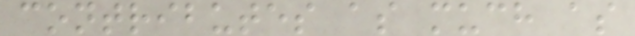contributes as much as
